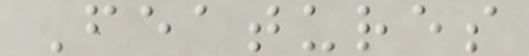Features
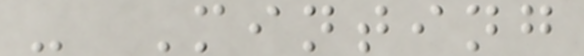- Minting
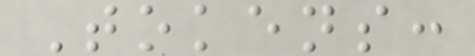Tokens:
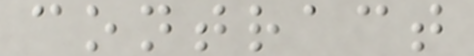contract
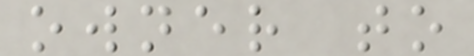owner to
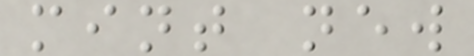mint new
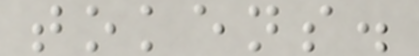tokens.
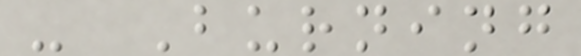- Burning
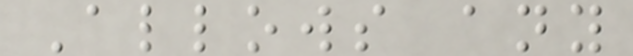Allows any
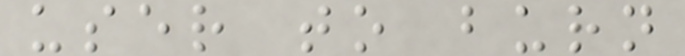user to burn
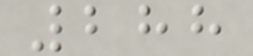288
